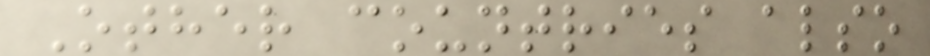Other countries also
